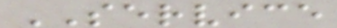SERVICE
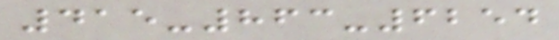415-863-6254
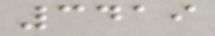3419
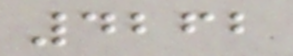4262
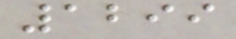1299
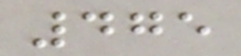475
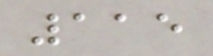115
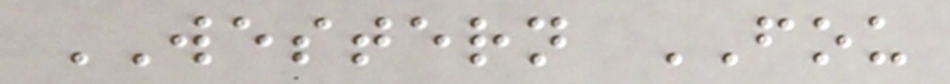WESTERN FOU
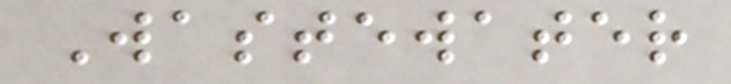Wastewater
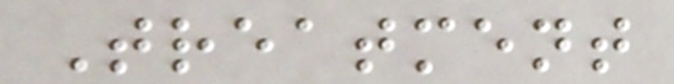Treatment
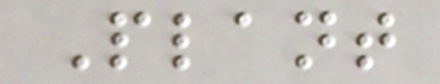Plant
